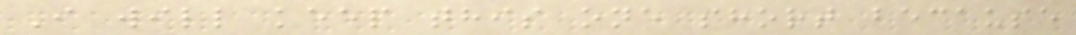I will keep this one short because
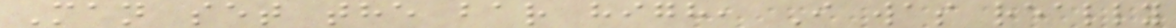Man set the bar high, I was really
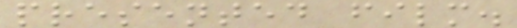presented film.
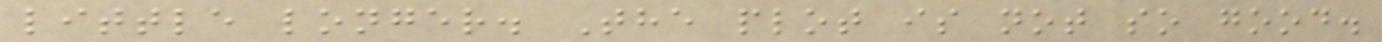little longer. The plot is not so good.
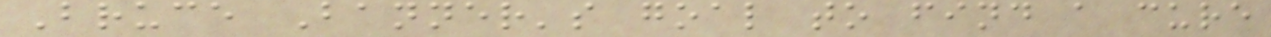Bruce Banner's goal to find a cure
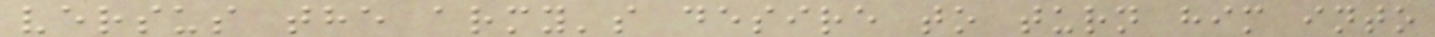versus the army's desire to turn him into
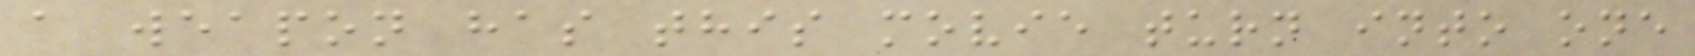a weapon has this movie turn into one
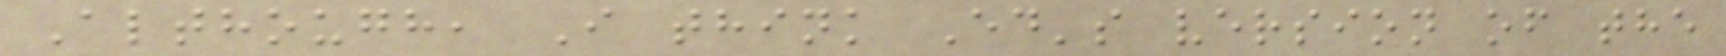Although, I think Ed's version of the
